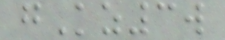gKz3w
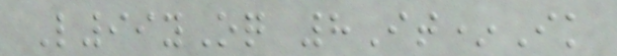L99yOq 8It*Ik
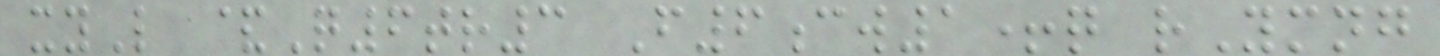xyL &Q6tr3 F6cw1+q rYmng
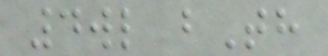4wl bTh
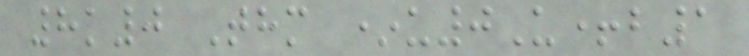8k0 Thm *u0U+b1
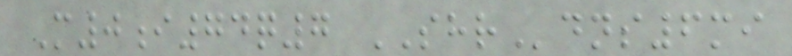M0i74q7 SHRdns6mi
